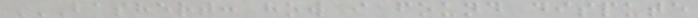BASHERT: HOW I FOUND DISPUTE
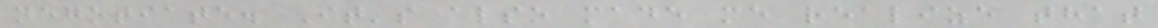negotiate. It's also made me realize that
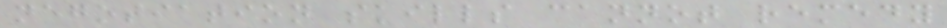negotiation skills cannot remedy
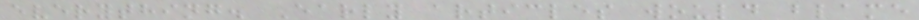everything. Early articles would blame
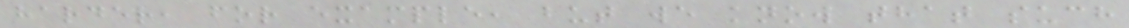harder, for example, but we know that such
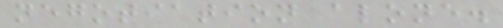negotiation alone.
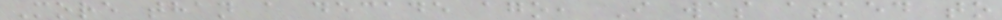More than a decade ago, I was asked to
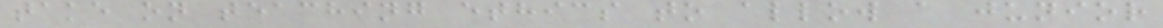take on teaching ethics to allow a junior
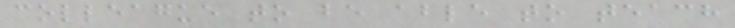colleague to be able to teach
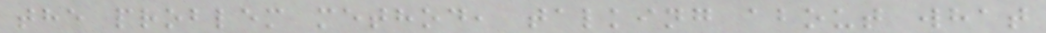the problem method, talking about what
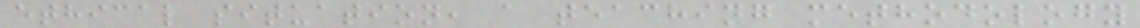ethical situation, a teaching methodology
